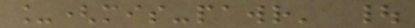_(mis-pawr' |
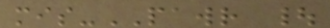mis-PAWR |
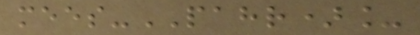mees-PAHR)_
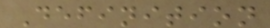Definition
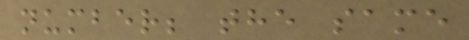number; the same
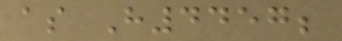as H4457;
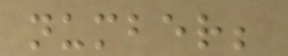number;
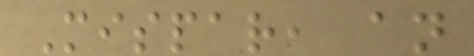Mispar, an
